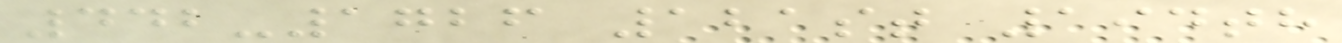442-1726 121st 194th
